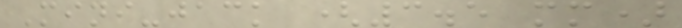Mini-jack (3.5 mm)
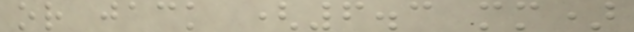or jack (6.3 mm)
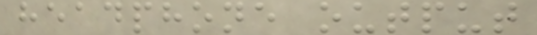headphone output
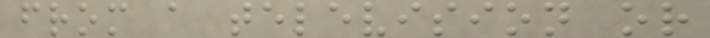from a television or
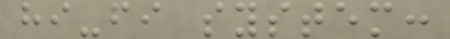hi-fi system:
